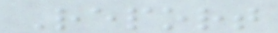Report
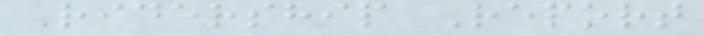Ridership Report
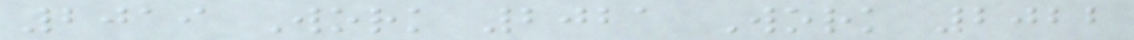2019 Work 2021 Work 2022
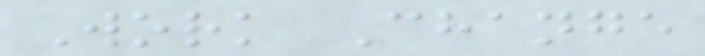Work Change
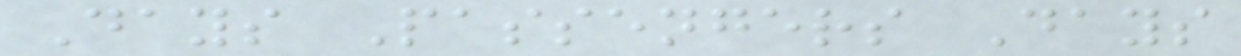Days Passengers Days
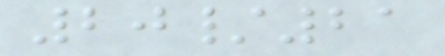20/21
